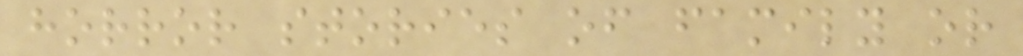horror stories of family or
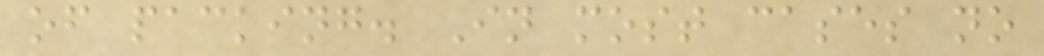of packing. In most cases no
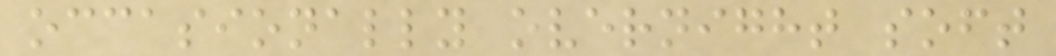occasionally overnight soft
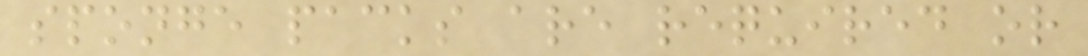sponge packs are required or
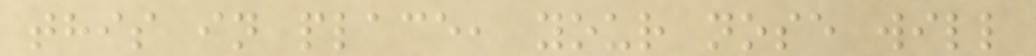this in place, your nose will
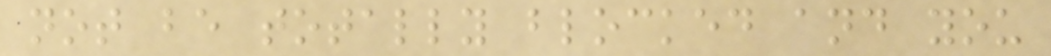not be totally blocked and you
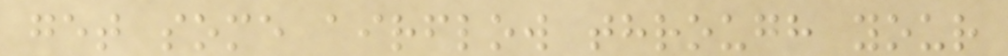get some airflow through your
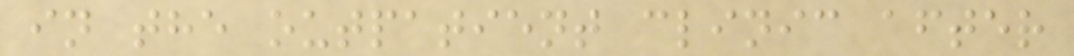in the outpatient clinic after
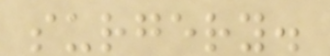surgery.
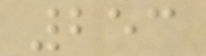253
